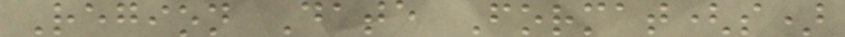Region Date Format(s)
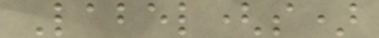Label(s)
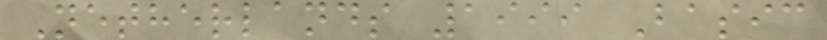Netherlands 1999 Basic
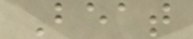Beat
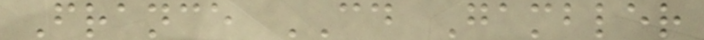France CD Gambler
